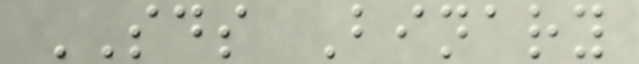SDS Binary
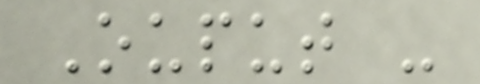Ouput -
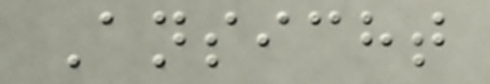Ansicht
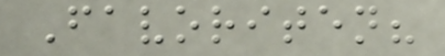Favoriten?
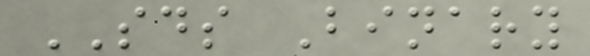SDS Binary
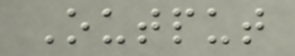Output
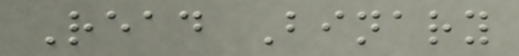Read Binary
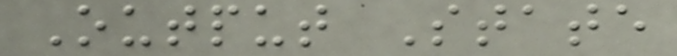Output State
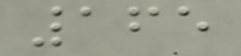165
